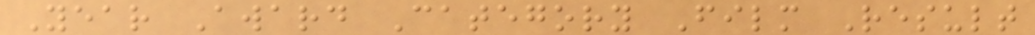Year Award Category Film Result
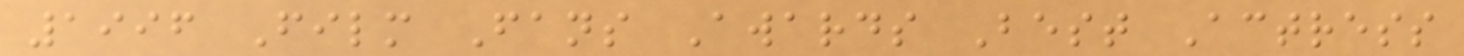1996 Film Fans Awards Best Actress
